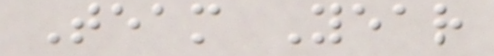Team Year
